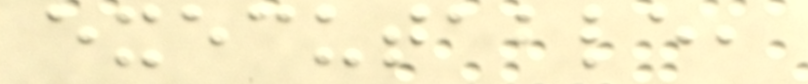executable,
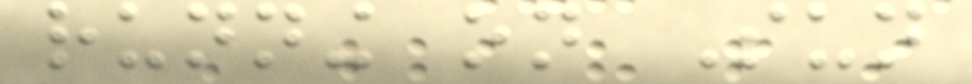running on Sun
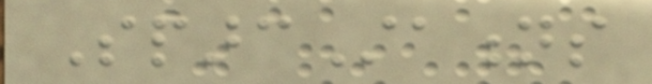SparcStations
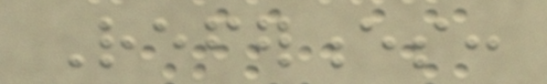References:
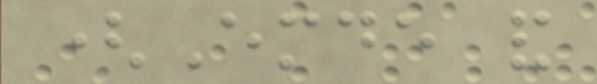(Emde and
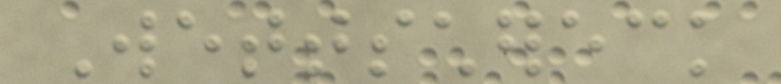Wettschereck
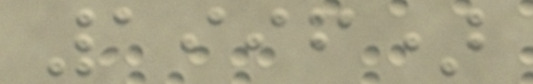1996)
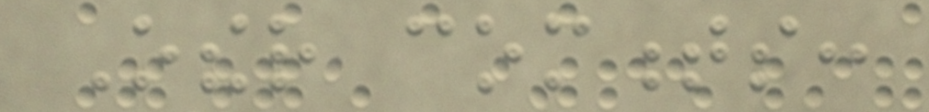Other comments:
